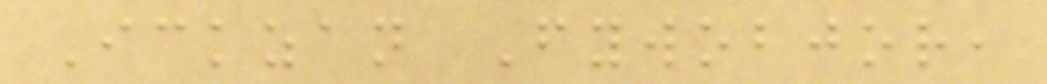Ickzan Fywobjor,
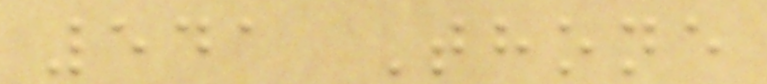541 Thone
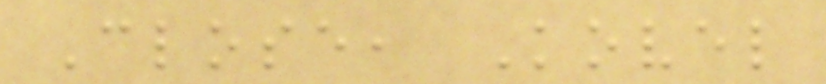Close, Kovel
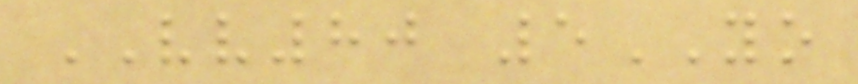VV80 5YO
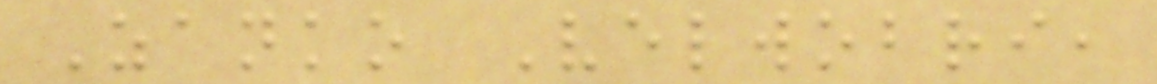Zanko Velwobri,
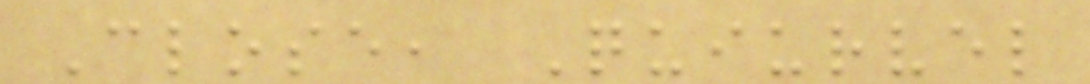Close, Quiurvel
